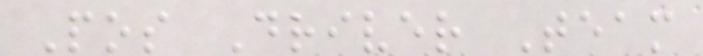Pos Driver Team
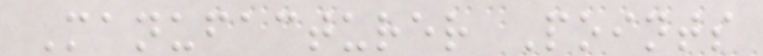Manufacturer Points
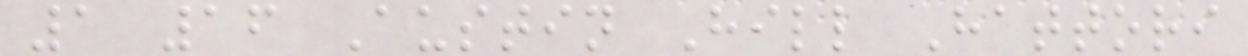1 16 Austin Hill Hattori
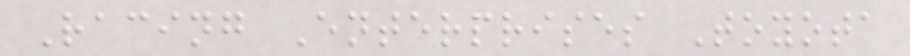Racing Enterprises Toyota
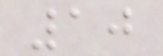10
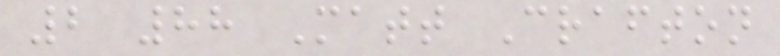2 88 Matt Crafton
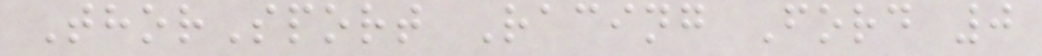ThorSport Racing Ford 0
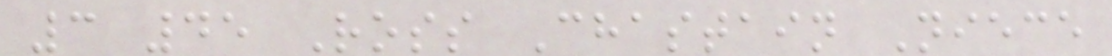3 45 Ross Chastain Niece
